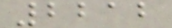2212
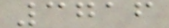3716
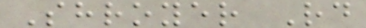Shroyer Rd
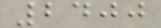2400
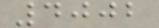4002
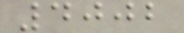4002
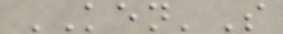KEN'S
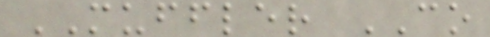MUFFLER CO
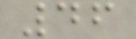46
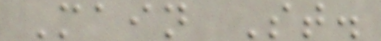Main St.
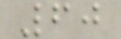60
